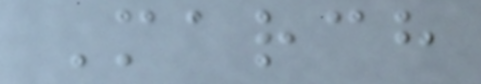March
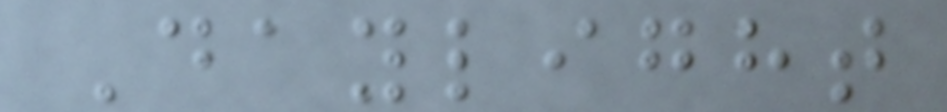Daylight
